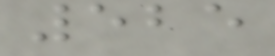525
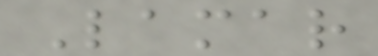Lamar
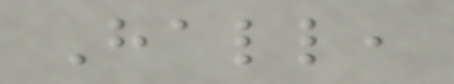Hall,
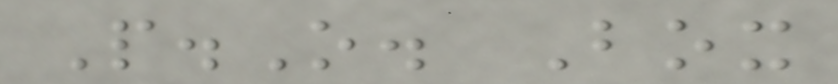P.O. Box
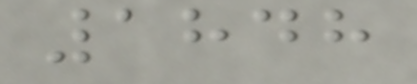1848
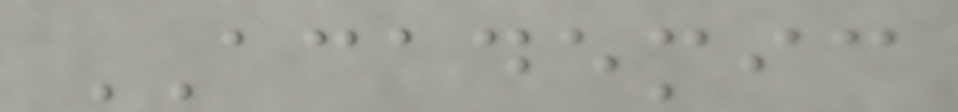ACADEMIC
